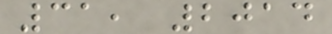31, 2014
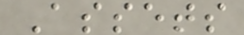Assets
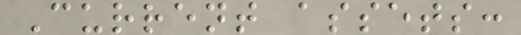Current assets:
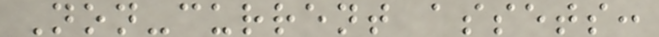Non-current assets:
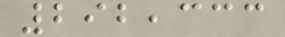292,333
